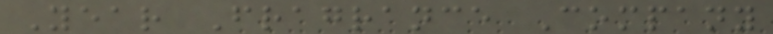Year Fragrance Company
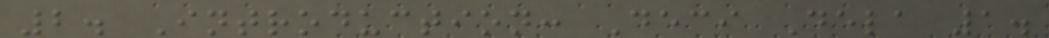2. Introduction: Deci Dela 1.
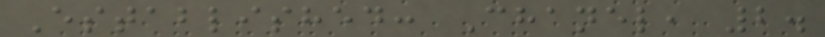Established: Chanel, 2.
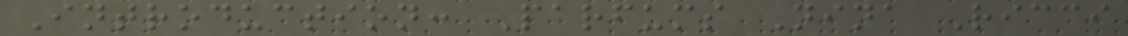Introduction: Parfums Nina Ricci
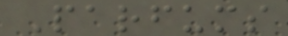Parfums
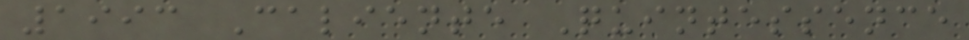1993 Caliente Quintessence
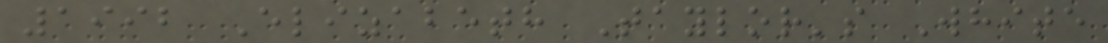1992 Elizabeth Taylor's White
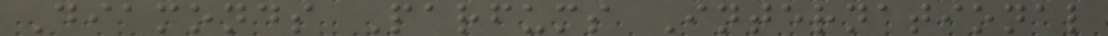Diamonds Parfums International
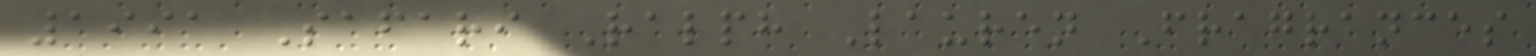1991 Safari Ralph Lauren Fragrances
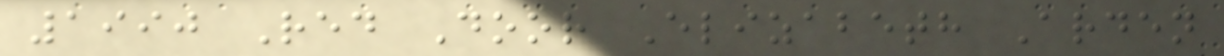1990 Red Door Elizabeth Arden
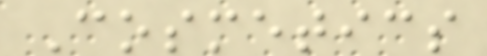Cosmetics
